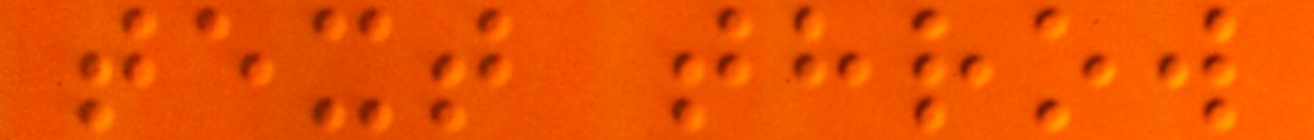text throw
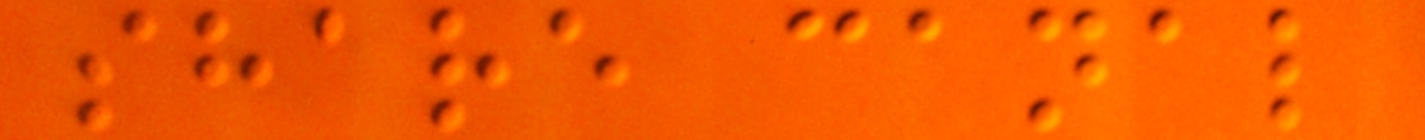share canal
